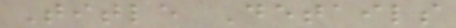Title Details
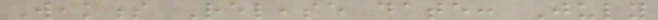Weakness Release date: July
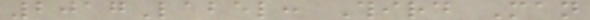2017Label: Third Man
